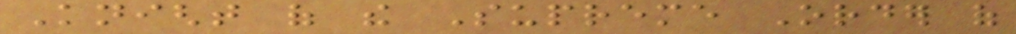Knight of the Supreme Order of
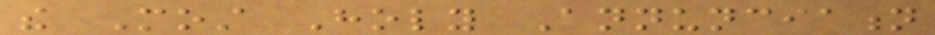the Most Holy Annunciation
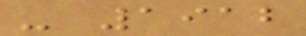- 1912
